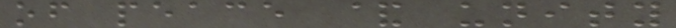of peace & unity
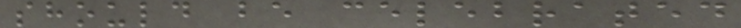should be celebrated
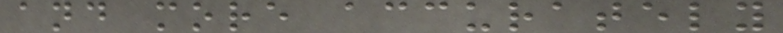and more accurately
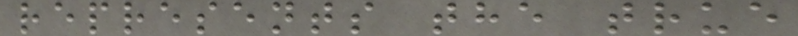represents the true
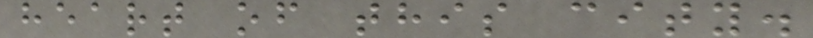heart of this city.
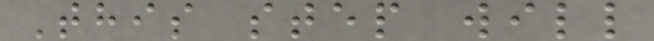This step will
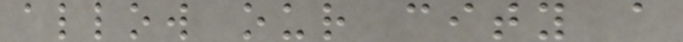allow our city a
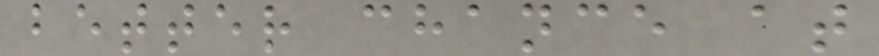better chance at
